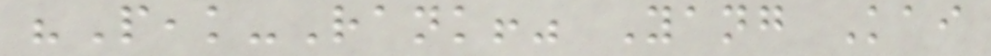"Peak-Rank!" Yang Kai
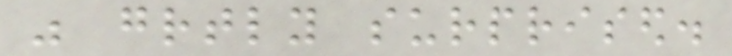was greatly surprised.
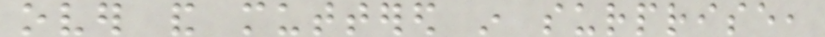over and muttered in surprise,
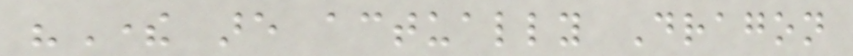"There are actually Dragon
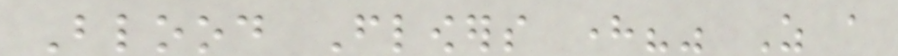Blood Flowers here?" As a
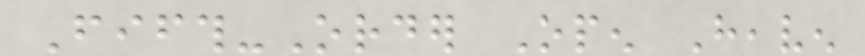Fifth-Order Open Heaven
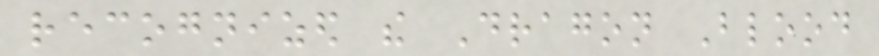recognized the Dragon Blood
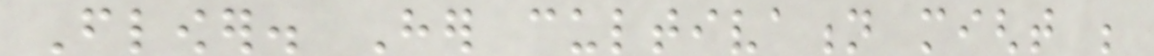Flower. Her cultivation might be
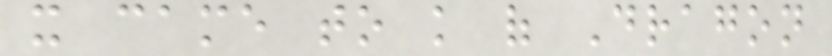it came to knowledge of Dragon
